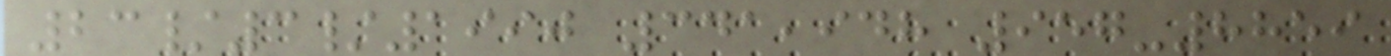23/3/1990 341,948 957-8859
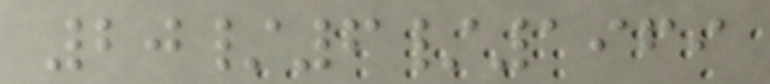20/6/1969
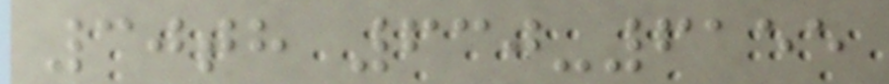30th 630-6155
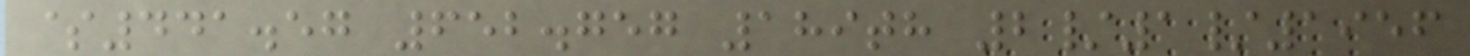$441.57 652.757 189th 2/1/1956
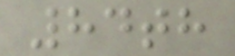84th
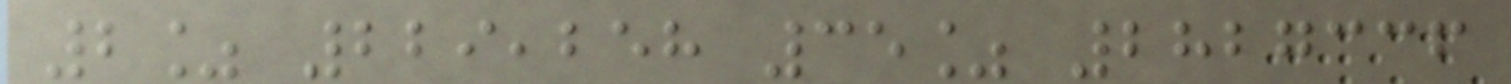2% 229,258 35% 2827336
